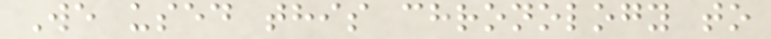We used this chronology to
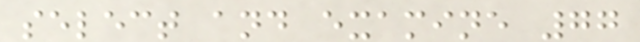select and examine 77
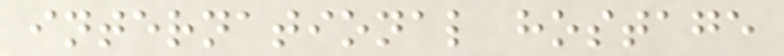international hostage
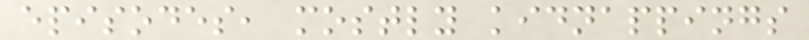episodes, mostly kidnappings
